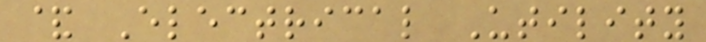& Electrical Utility
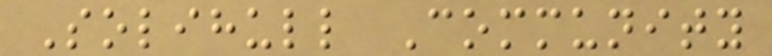Solihull Community
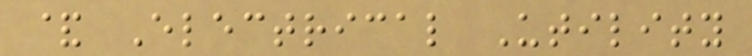& Electrical Utility
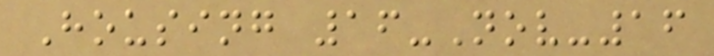Housing 16-Nov-16
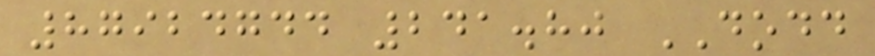87924744 241.80 DODD
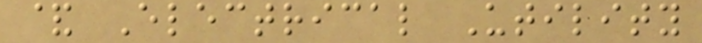& Electrical Utility
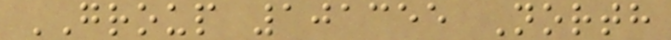GROUP 101355 North
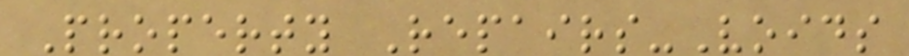Property Repairs-Voids
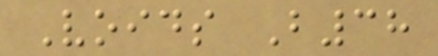Voids B38
